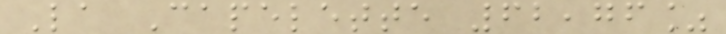La Capelette 62,76%
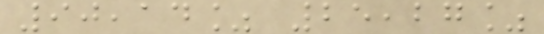90,14% 25,27%
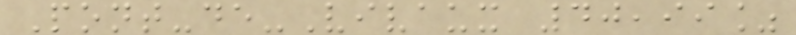Pont-de-Vivaux 40,99%
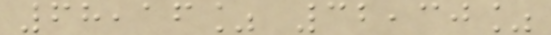68,16% 32,30%
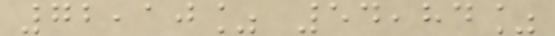72,10% 54,84%
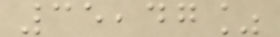35,47%
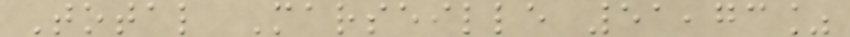Total Marseille 51,73%
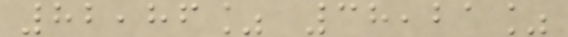82,86% 38,21%
